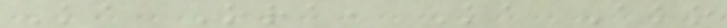Ka Ora, Ka Ako
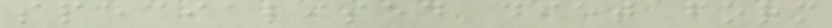specialised diet form
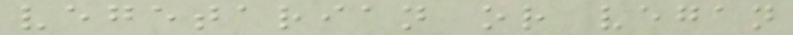vegetarian or vegan
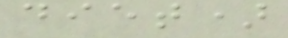diet)
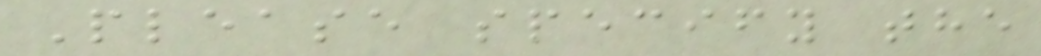Please specify the
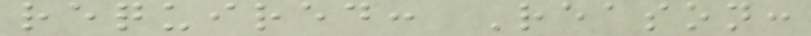required: Reason:
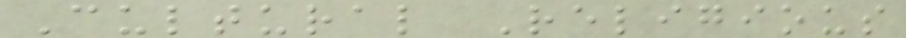Cultural Religious
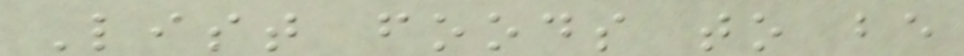List foods to be
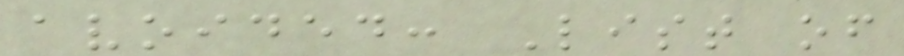avoided: List of
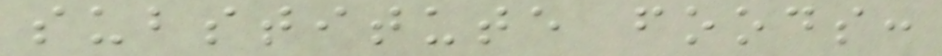substitute foods:
